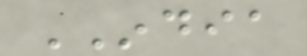INDIA
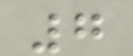7
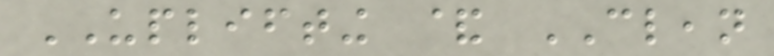UPLIFTING & CLEAN
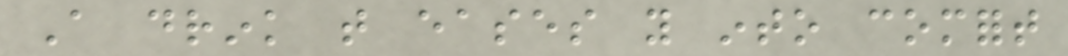A drink that eases you into comfort
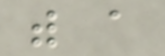with a
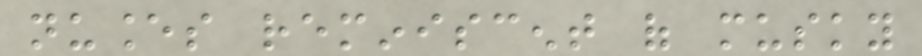nuances reminiscent of musky
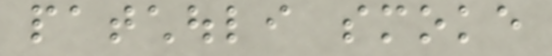patchouli smoke
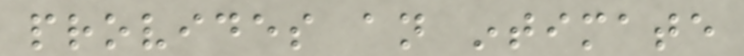provides an intimate
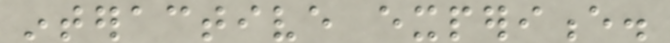interactive experience.
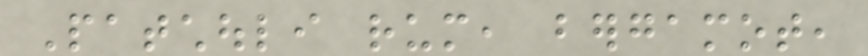Patchouli rum, bergamot,
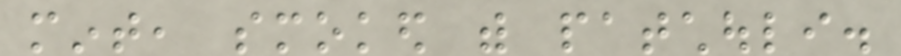mint, smoked with patchouli.
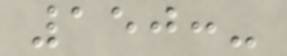150:-
